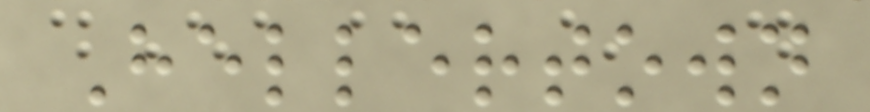Hellertown
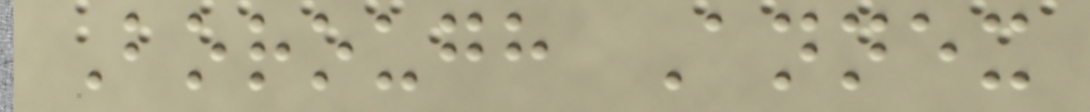Borough Annex
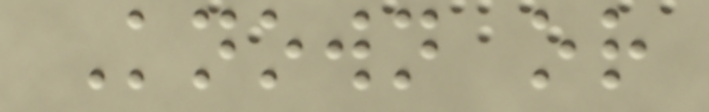Known or
